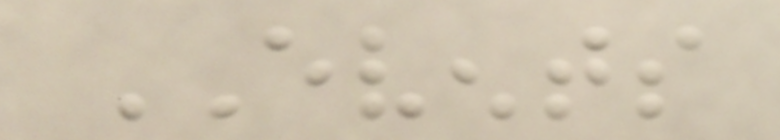EVENTS
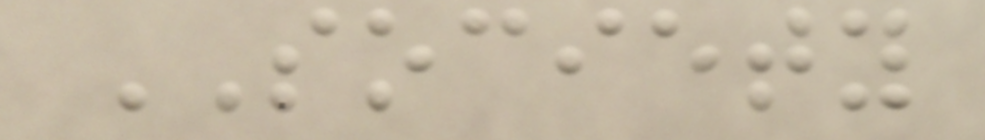SOCIETY
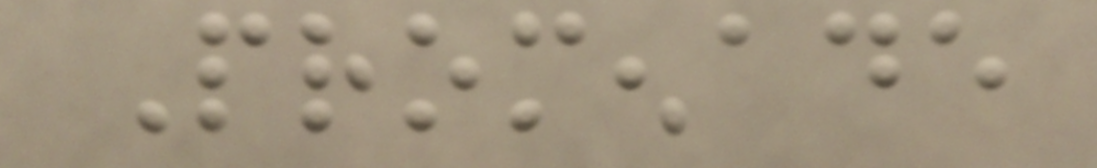Promenade
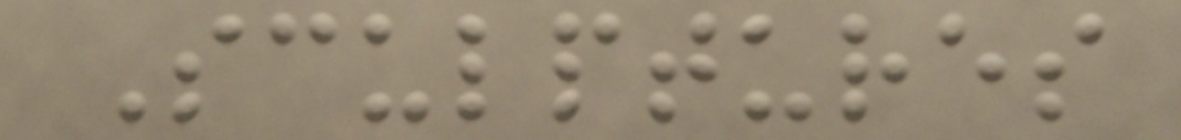Sculptures
